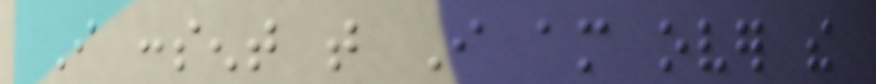I consent that I am over the
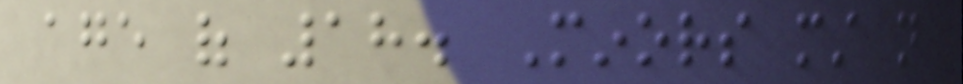age of 18. Minors must not
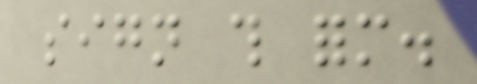sign this form.
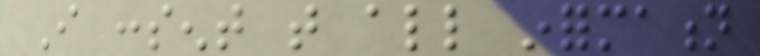I consent that all information
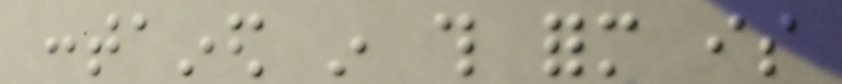contained in this form is
